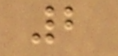2
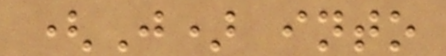(J) into
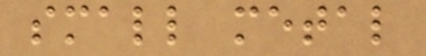small metal
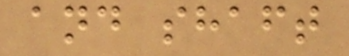and shaft
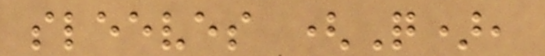sleeves (Q),
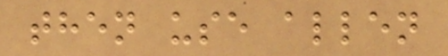then use allen
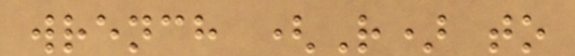wrench (R) to
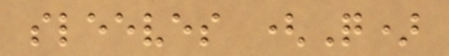sleeves (Q)
